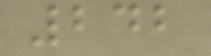242
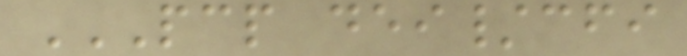PCP DEI/CFI
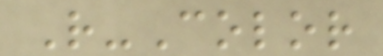R-Color
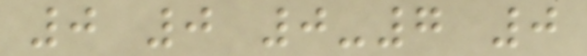0 0 0-7 0
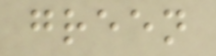green
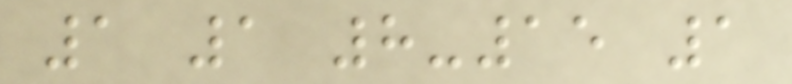1 1 8-15 1
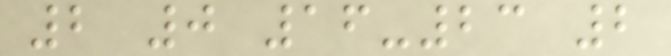2 0 16-23 2
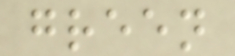green
